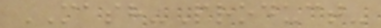MASH-Product-
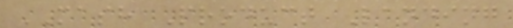MASH Product Landing
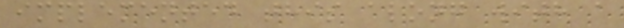implemented this along with a
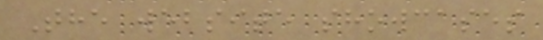The website showcases
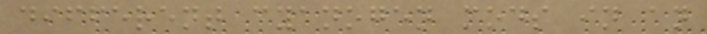different cyanogen mods in an
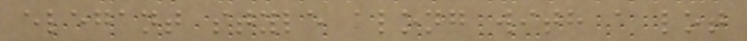elegant style along with a lot
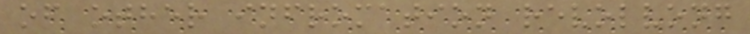of other infromation revolvong
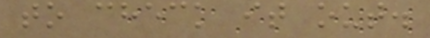to check it out.
